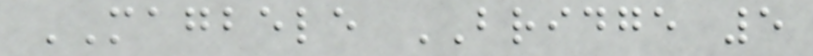MAGBELE BRIDGE 5
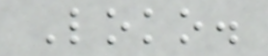Loko.
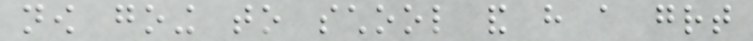now going to school and have a great
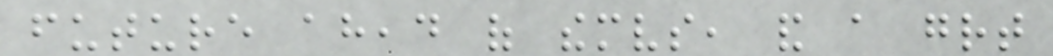future ahead of themselves, and a great
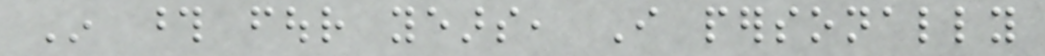In those four years, I personally
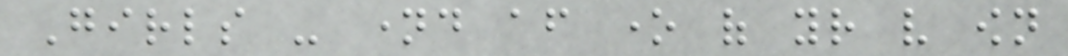Girls - named after one of your very own
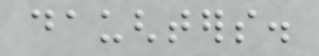daughters.
